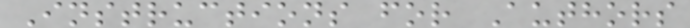Instructions for Authors
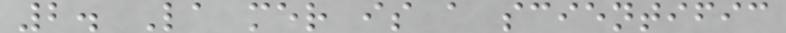2. La mer is a scientific
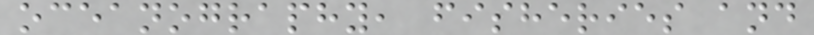oceanography, fisheries and
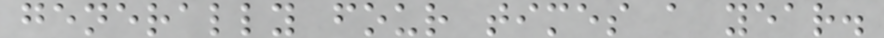generally four times a year.
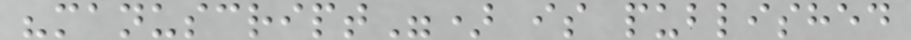"manuscript") is published
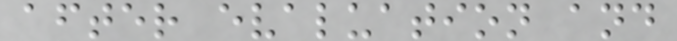after evaluation and
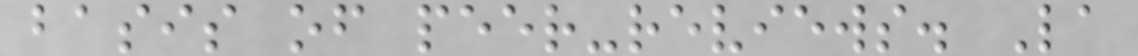basis of peer-reviews. La
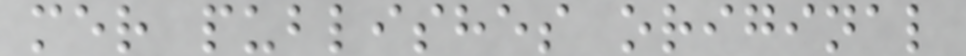mer publishes original
